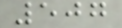507
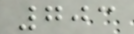703
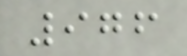976
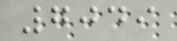7049
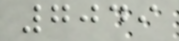7049
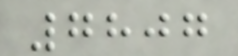7807
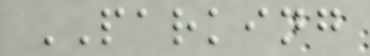PARKING
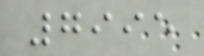7995
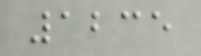1235
